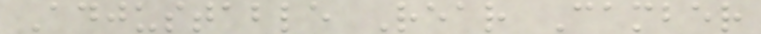Adjustable Rear Camber
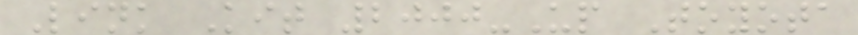Link Kit 2000-Up Toyota
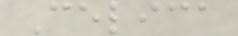Celica
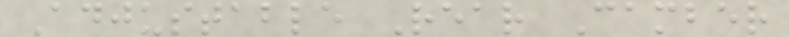Adjustable Rear Camber
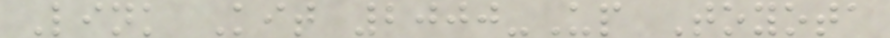Link Kit 2000-Up Toyota
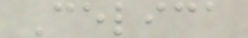Celica
